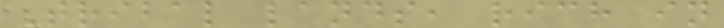Tribal lands, rich in
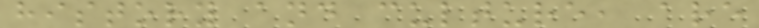history and culture, are
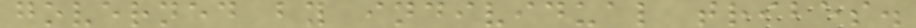governed by individual tribes.
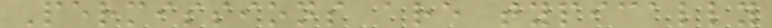Permissions are typically
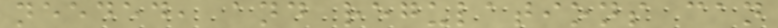needed, and regulations can
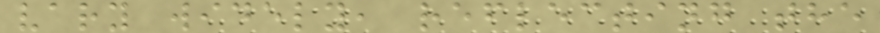vary widely, reflecting the
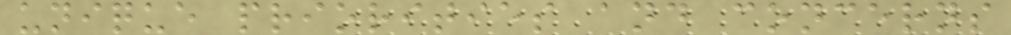unique priorities and concerns
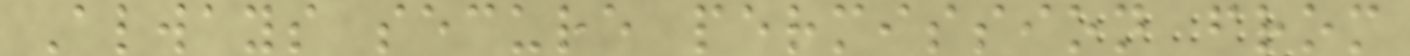Always secure permission from
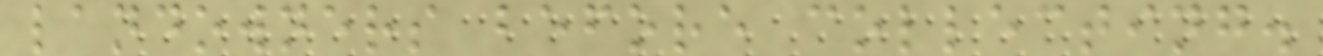landowners before collecting.
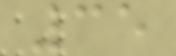35
